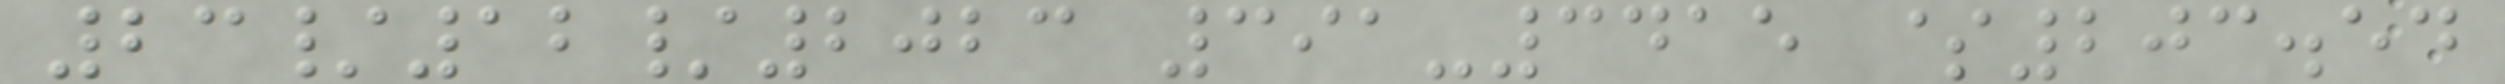23/12/2023 391-3415 $203.54
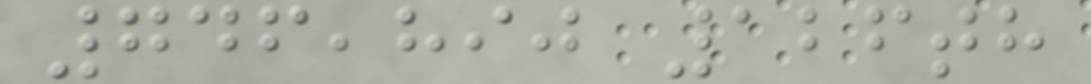746,890 126th
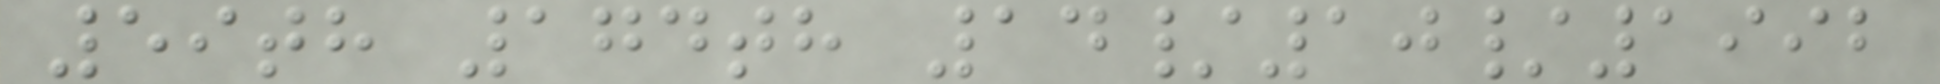59th 174th 14/10/1992
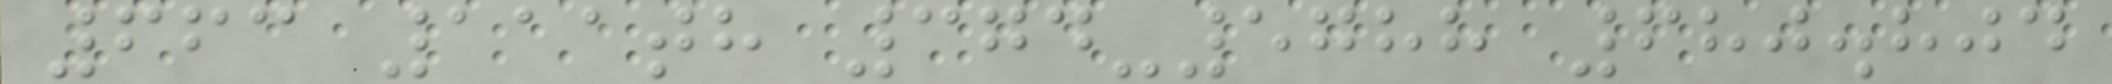663 111th 374-5788 680.804
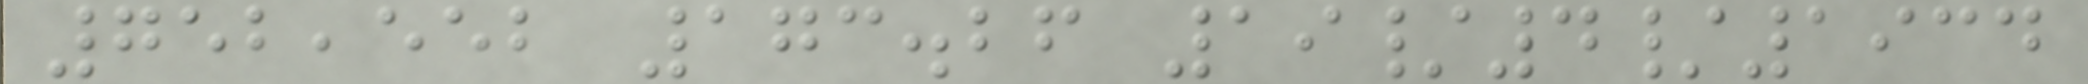752,552 173.26 19/4/1934
